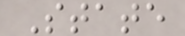State
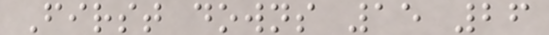First downs 15 26
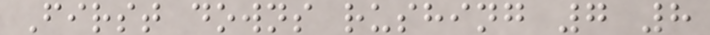First downs rushing 7 8
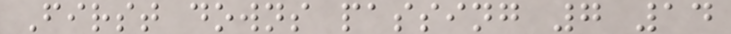First downs passing 7 14
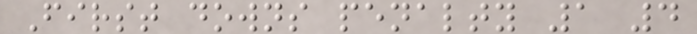First downs penalty 1 4
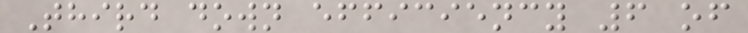Third down efficiency 6 of
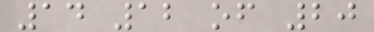14 12 of 20
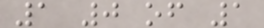1 0 of 1
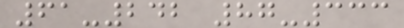61-242 87-333
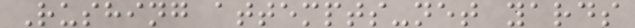Rushing attempts-net yards
